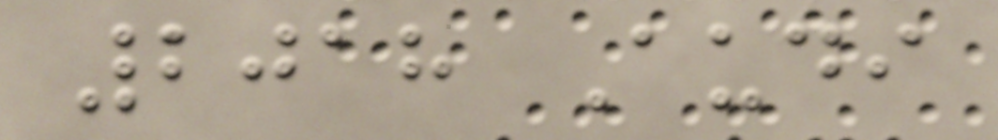2018 Audi
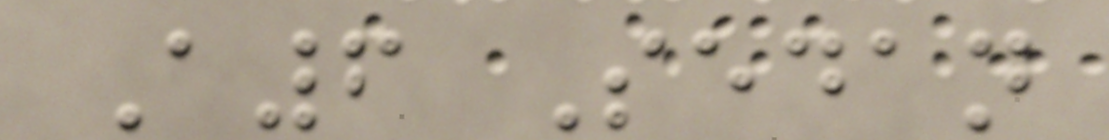A6 Sedan
